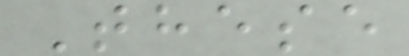These
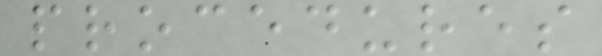procedures
